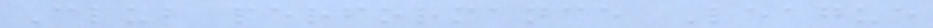Club performance League
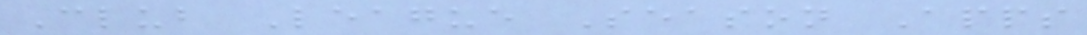Club League Season Apps
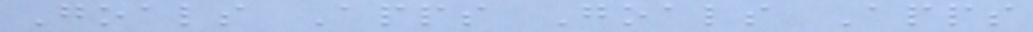Goals Apps Goals Apps
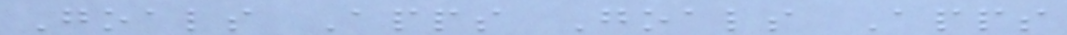Goals Apps Goals Apps
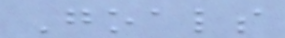Goals
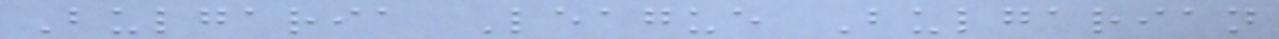Bulgaria League Bulgarian
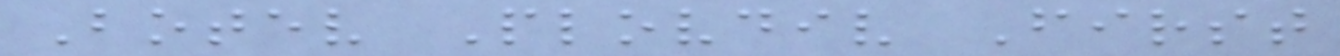Botev Plovdiv First
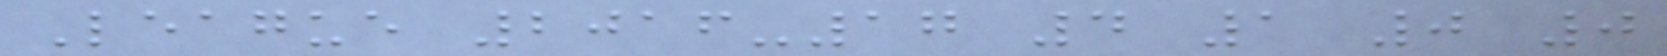League 2016-17 4 1 0 0
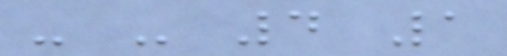- - 4 1
